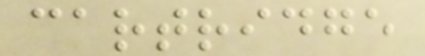cartridge
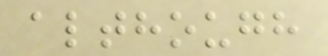although
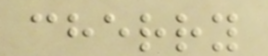cherry
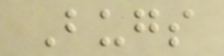Bugs
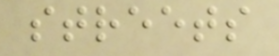streets
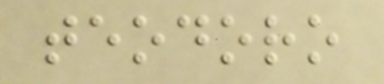teodoro
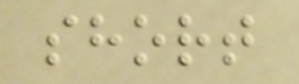short
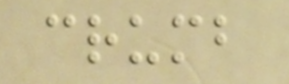crumb
